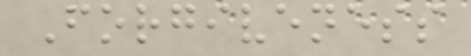Forgiveness
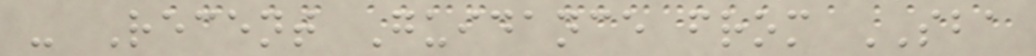- Recent Guidance from SBA
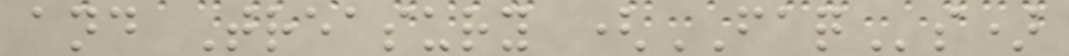and Treasury (FAQs)
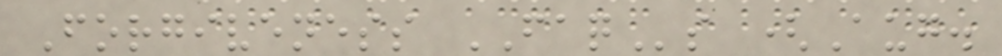Forgiveness FAQs (Aug.
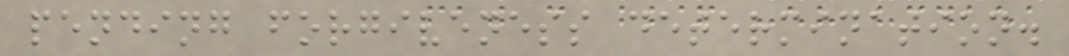pending forgiveness determination.
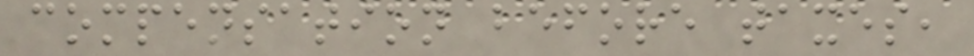compensation before taxes,
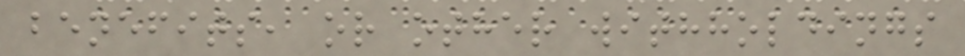benefits, or other withholdings
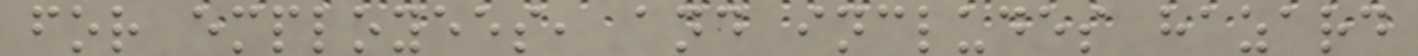for employees, and includes hazard
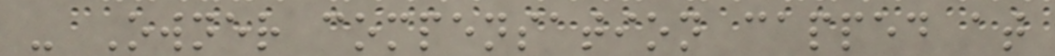- Owner compensation capped at
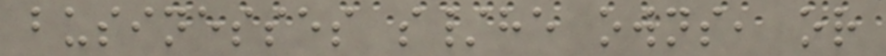businesses s/he owns, or
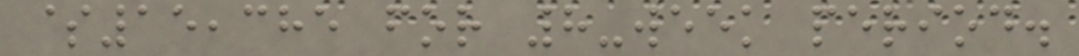$15,385 for 8-week period.
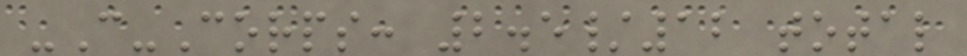-C-Corps: 2.5/12 total
